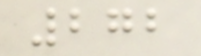272
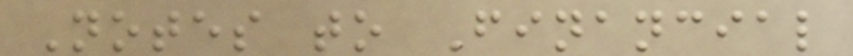Notes to Financial
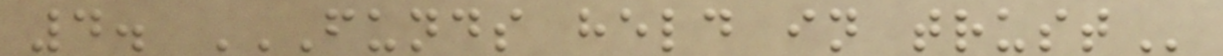4. FUNDS HELD IN TRUST
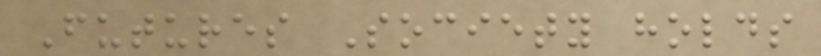Futures Society holds
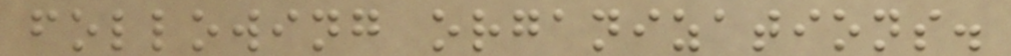following organizations.
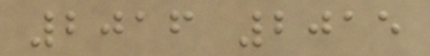2016 2015
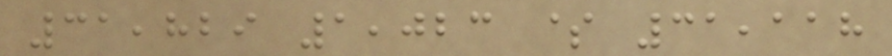31,829 1,023 $ 31,118
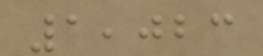1,023
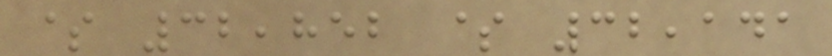$ 32,852 $ 32,141
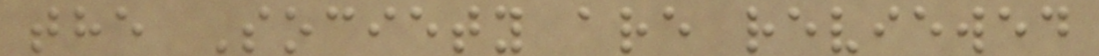the Society are reviewed
